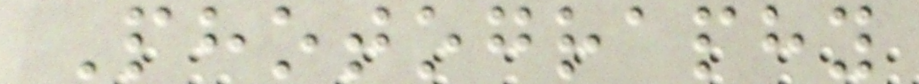Photography
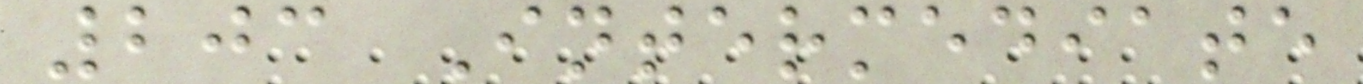203 Intermediate
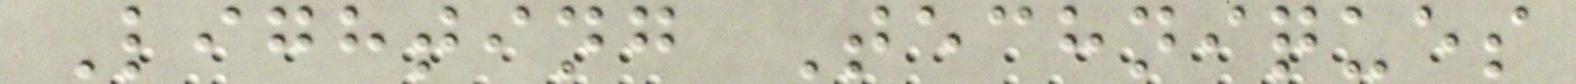Lighting Techniques
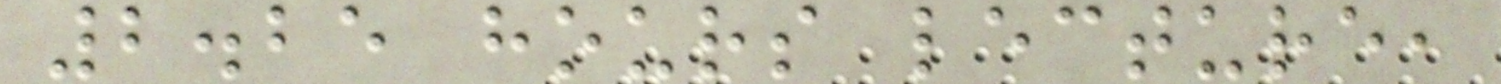2.25 hours lecture,
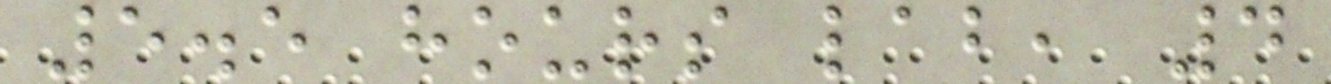5.5 hours lab, 4
